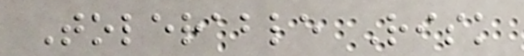Tolerable Risk
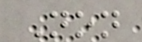Non
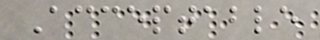Acceptable
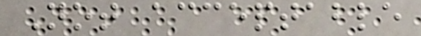Not acceptable
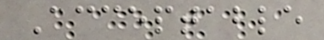Acceptable
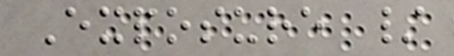Exposure /
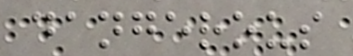dangerous
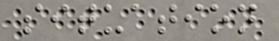situation
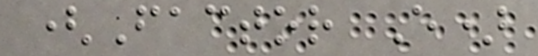(Factor E)
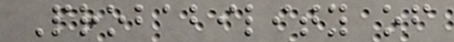Probability of
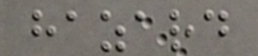hazard
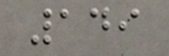149
